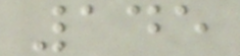145
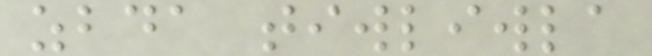zbda tiwliwla
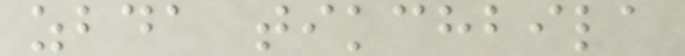zbda tikchbila
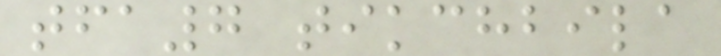tfa7 tikchbila
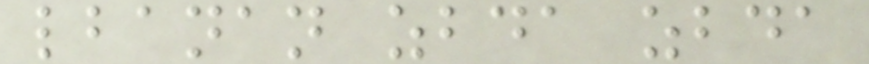lbanan zbda zbda
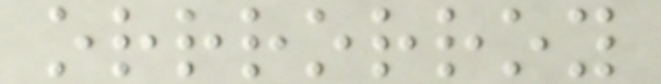orrrorroy
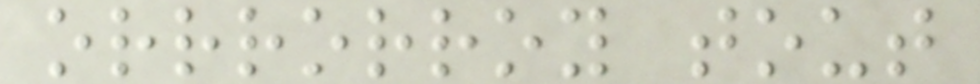orrrorroy tout
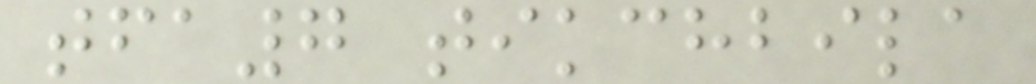tfa7 tikchbila
